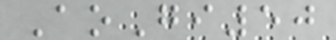AoGi50
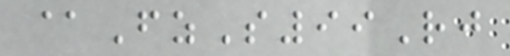@FzS99Rj
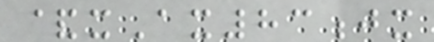&xAx83jx
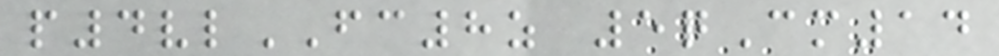p4vlFC8z 5qCm14
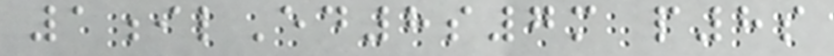1ilEd8s7m p8s
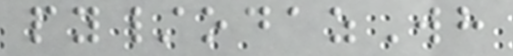py/odazWh
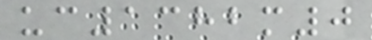uc1382m0
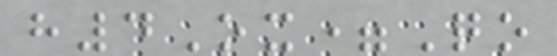h4Ox=Qo
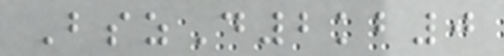BszD2kb0
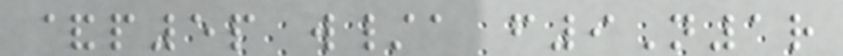&p5p w/a f9N1r
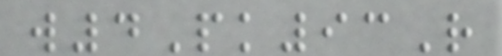w4Pk93R
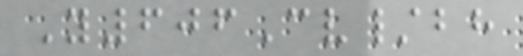Y606Cv/bh
